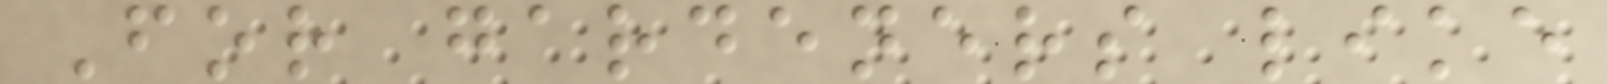For gardeners like
